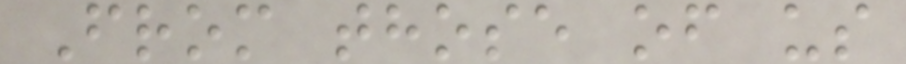From those of us
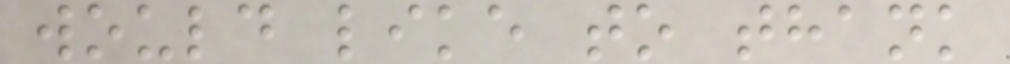would like to thank
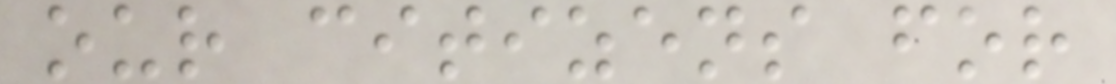our citizens for
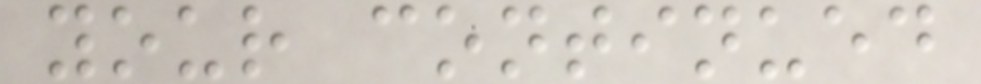your continued
